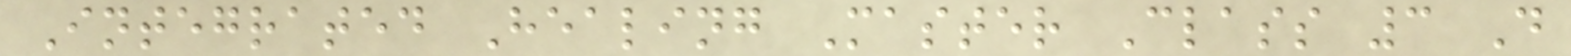Integrated Healing Master Class 3 D
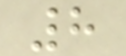8
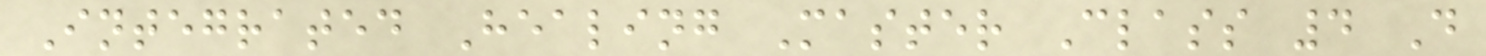Integrated Healing Master Class 4 D
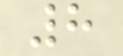8
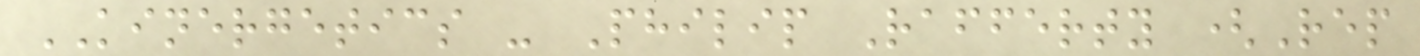KINERGETICS - Philip Rafferty (Rep
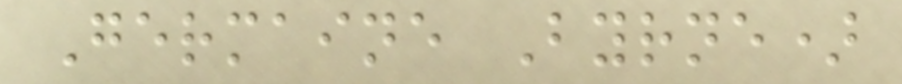Germaine Byrne)
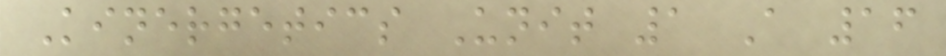Kinergetics Unit 1 A 16
